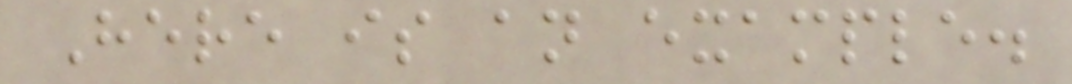Here is an example.
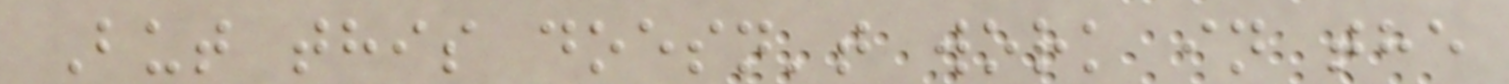But this doesn't work in the
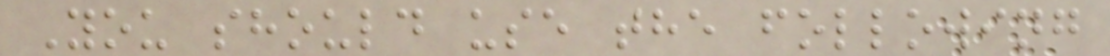You should use the following
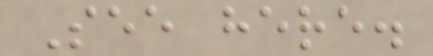See here.
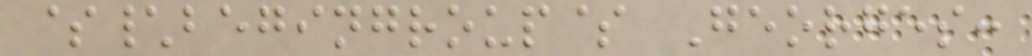$\begingroup$ Georges:
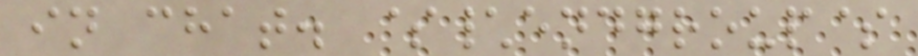in chat. $\endgroup$
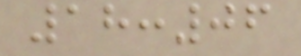18:06
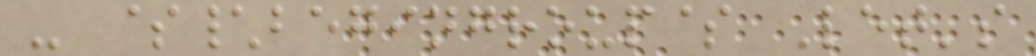- $\begingroup$ Let's
